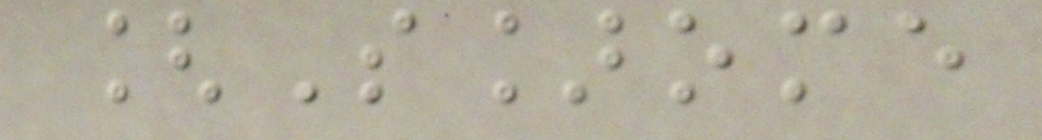[S]ome
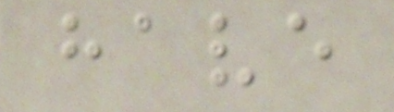have
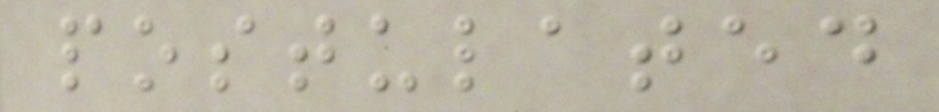postulated
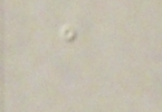a
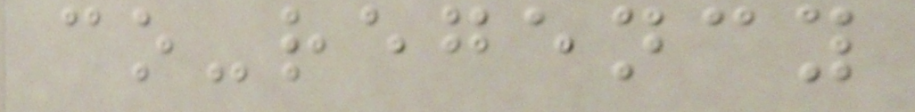co-regency
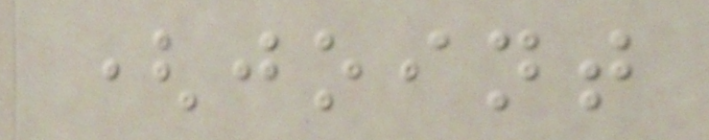(joint
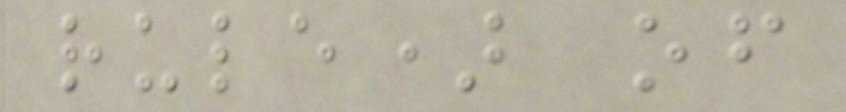rule) of
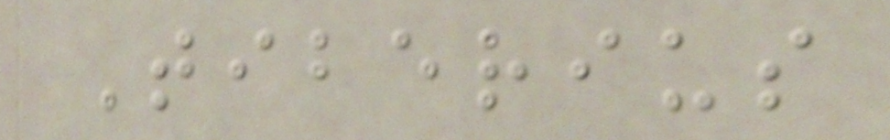Tiberius
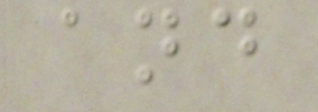and
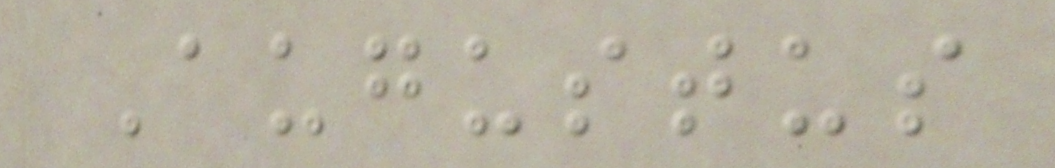Augustus
